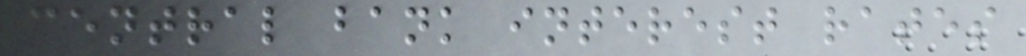central bank interest rates
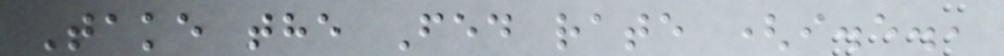Take the Fed rate (i.e.,
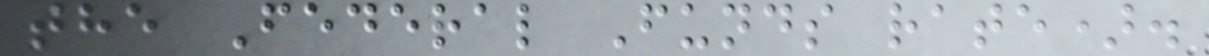the Federal Funds rate).
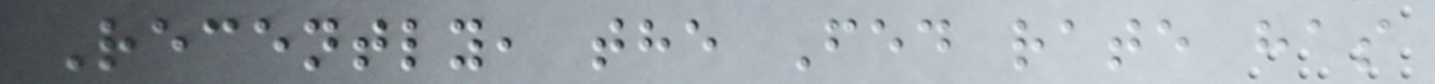Recently, the Fed rate has
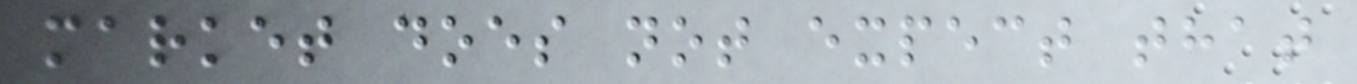market does not expect that
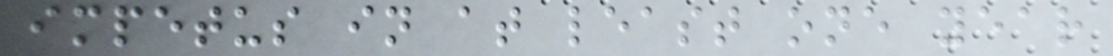impetus in at least one year
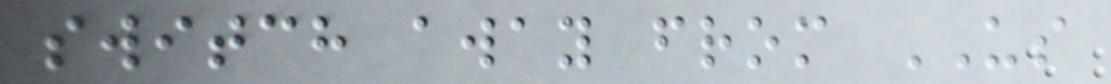switch away from US
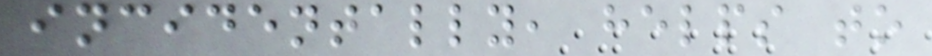incidentally, helps to
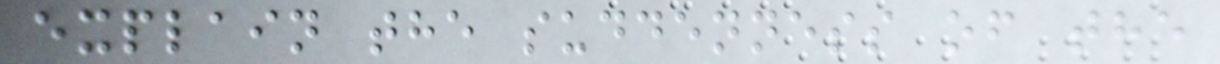explain the suddenness of the
